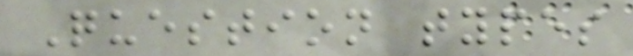Question types
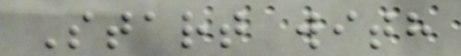Start with
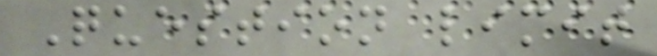Question limit
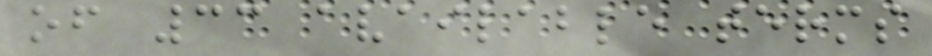of 33 available terms
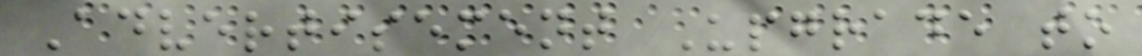Advertisement Upgrade to
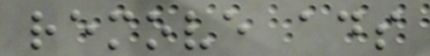remove ads
